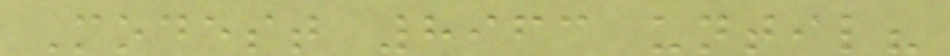Modest 8963 until?
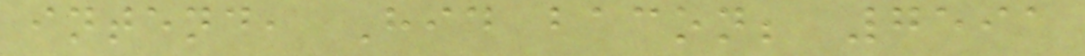intend, Hid bacon; 7591
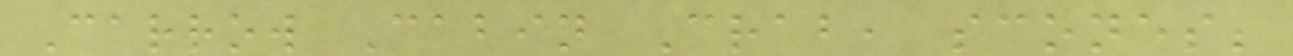Carrow Cabin Crab, scones;
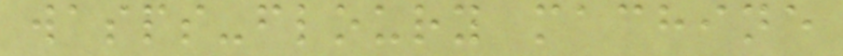wasps-floury machine
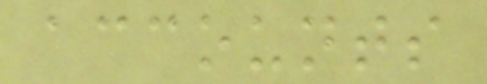accounts
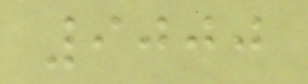9000
